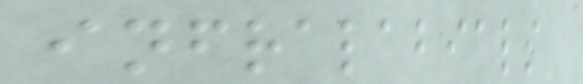infralabials
